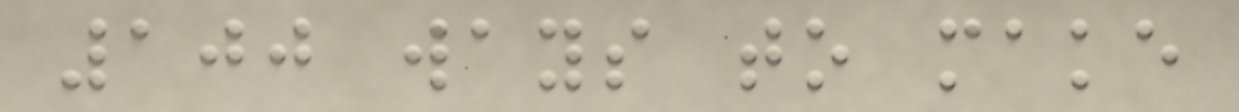100 ways to make
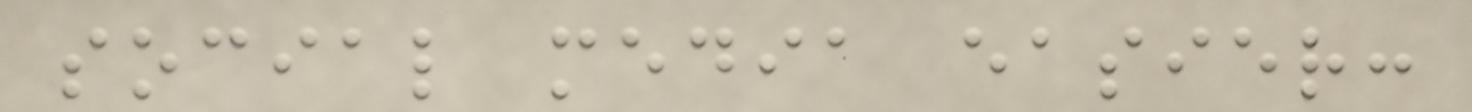social media easier:
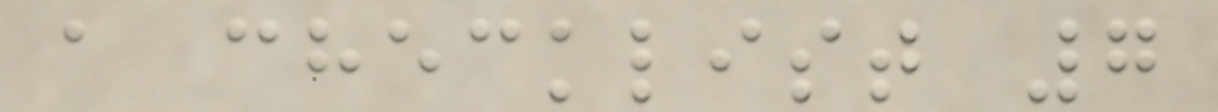a checklist 7
